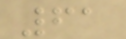61
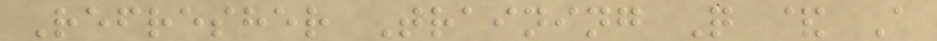Refresher Training Q & A
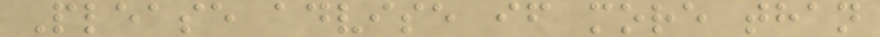Please advise if more than
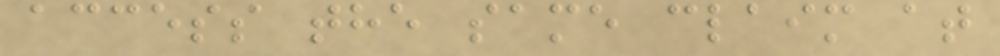access the same claim at
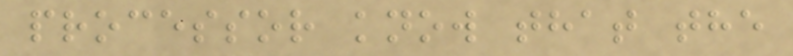processor know that the
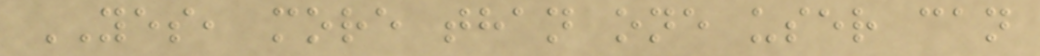YES, more than one user can
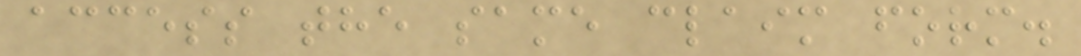access the same claim form.
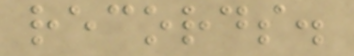records.
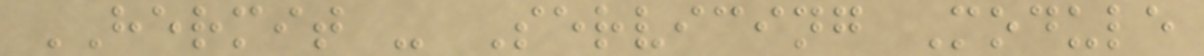HERMIT - Servicing Module
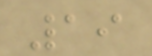19
